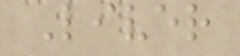Liver
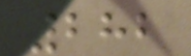282
